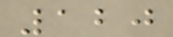120
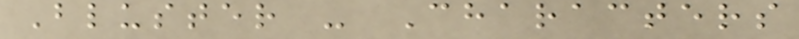Bluster - Characters
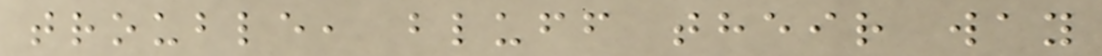trouble, bluff their way
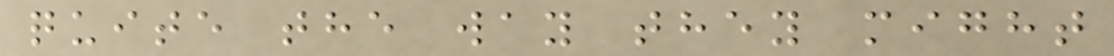quite the way they might
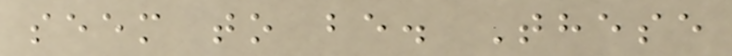seem to be. These
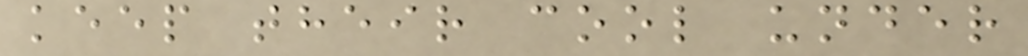keep their cool under
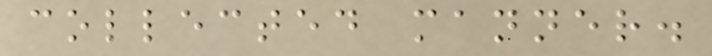collected manner.
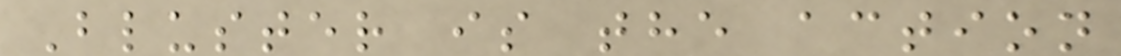Bluster is the action
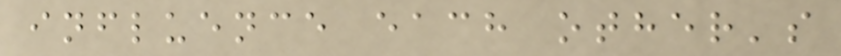influence each other's
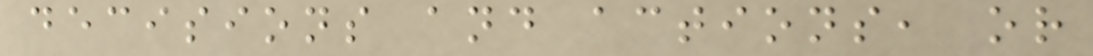decisions and actions, or
